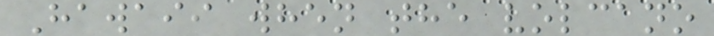Hawaii when the volcano
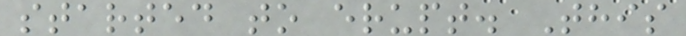started to erupt. This
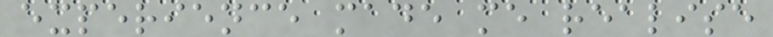experience made me realise
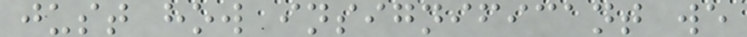just how insignificant we
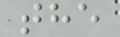the
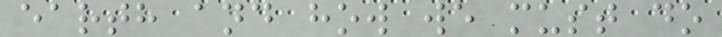earth and how we must do
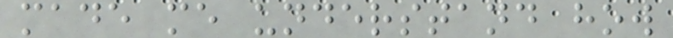made me understand how
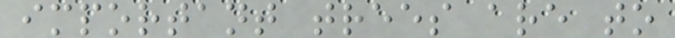important trees are to
